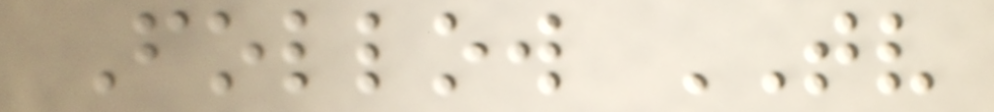Follow TV
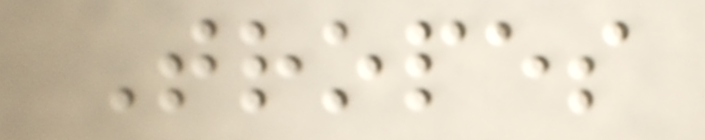Tropes
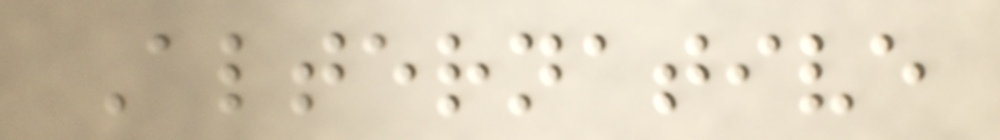Alternative
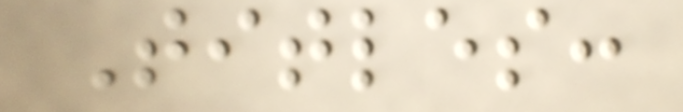Titles:
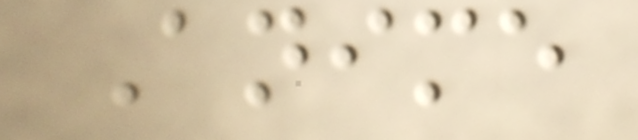Anime
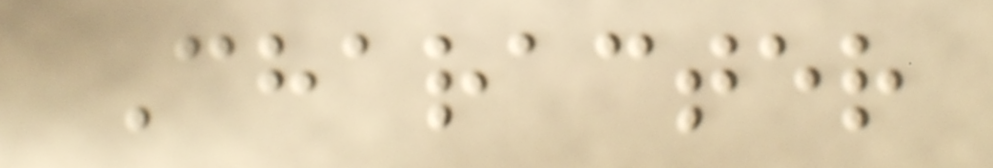Character
